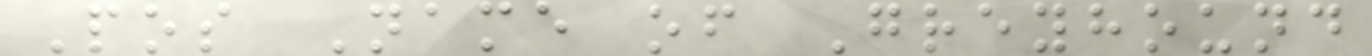Pos Name of Greyhound
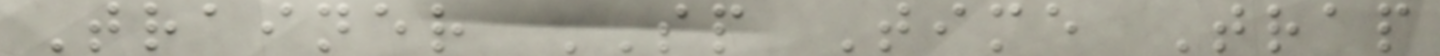Trainer SP Time Trap
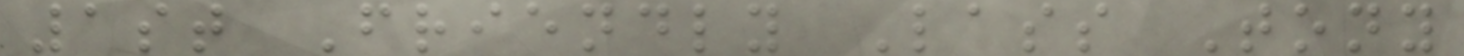1st Friendly Lass Tony
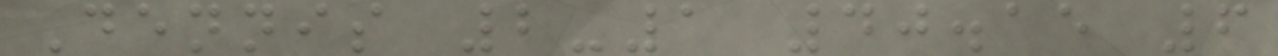Dennis 2-1 40.15 6
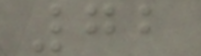72
